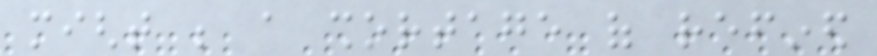might be a shortage of refined
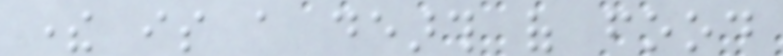there is a dearth of food
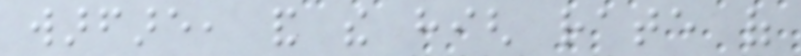warfare, and the high rate of
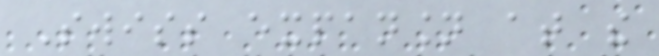Swiss expansion at the
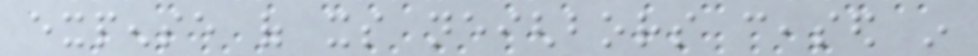expense of its neighbors ceased in
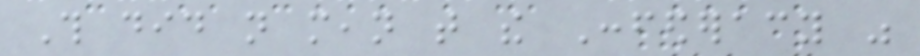This did not mean that the Confederacy was
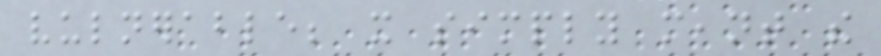vulnerable; it simply meant the
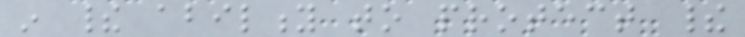in their ability to protect their
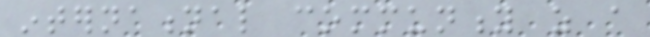international community as a
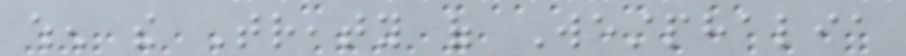when the Treaty of Westphalia
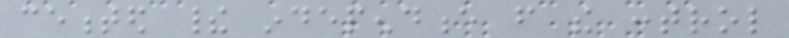cemented their independence from the control
